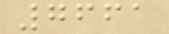7661
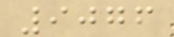9076
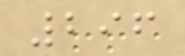296
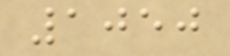1050
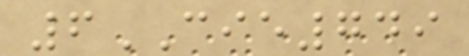6CIE749
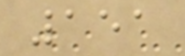151
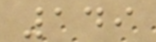149
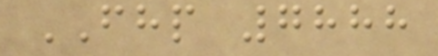FHP 7888
